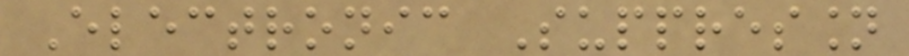Electronic Suppression
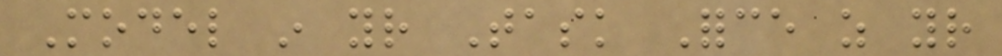Model in your Task Force as your
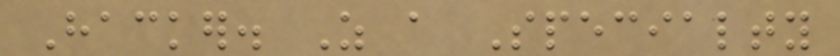Hacker. As a Specialty
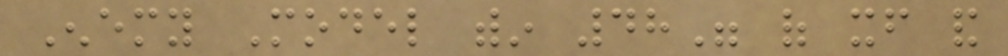Enemy Model within 48" of itself and
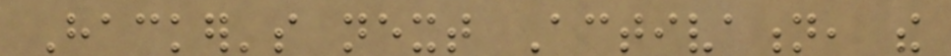Hacker's next Activation, the
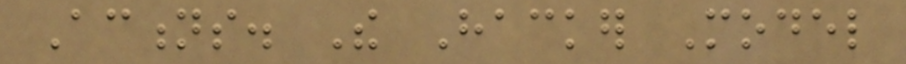Actions. The Hacker Model
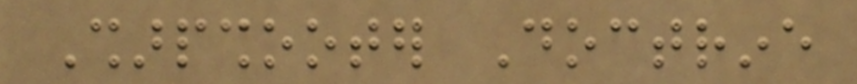Sharpshooter Doctrine
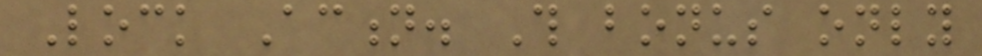Lock Action. This bonus only
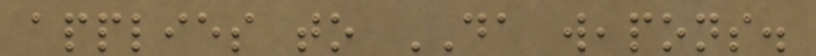applies to DA weapons.
